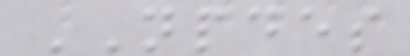NPDES
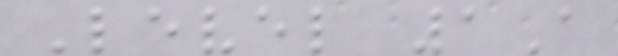Level 1A
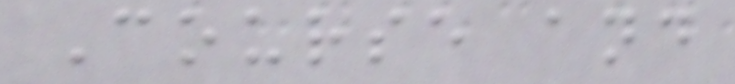Course and
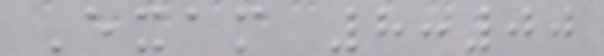Exam 8:00
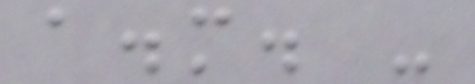a.m. -
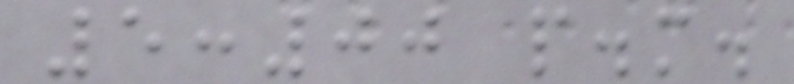5:00 p.m.
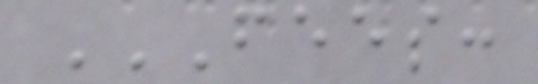FEES:
